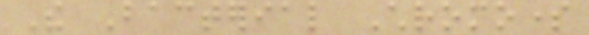The Bacterial Chromosome
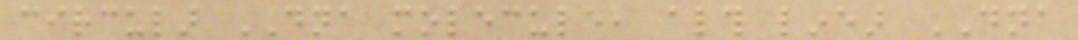circular DNA molecule, although linear DNA
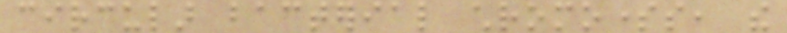circular bacterial chromosomes, the
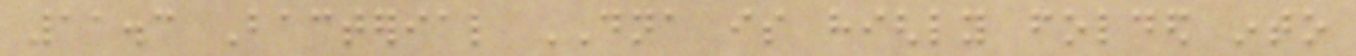11.3 Bacterial DNA is highly folded into
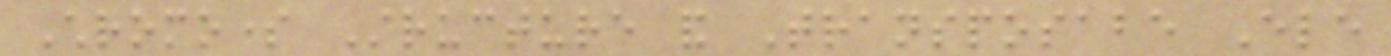Chromosome Structure and Transposabe Ele
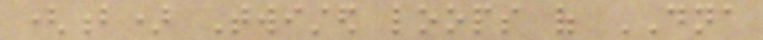(b) Twisted loops of DNA
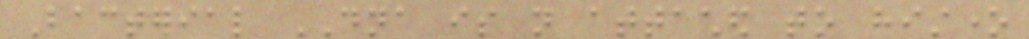Bacterial DNA is not attached to histone
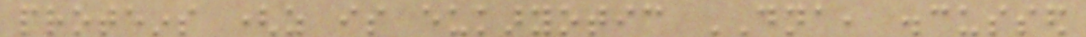proteins (as is eukaryotic DNA, discussed
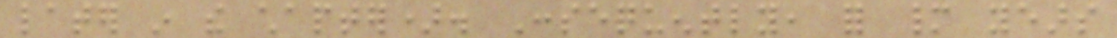later in the chapter). Consequently, for many years
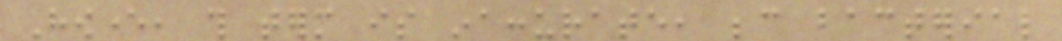However, this term is inaccurate, because bacterial
